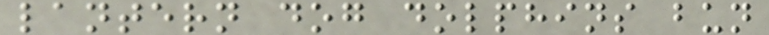lantern dog dolphins bun
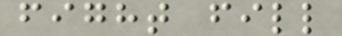fight fill
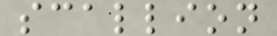scallion
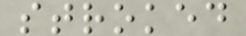stroked
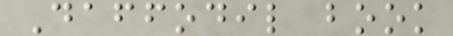Daffodil book
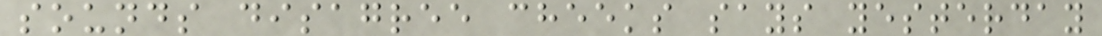sounds disagree cheeks says yesterday
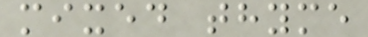mixed thyme
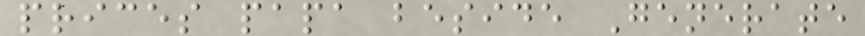prices papa beside Generate
